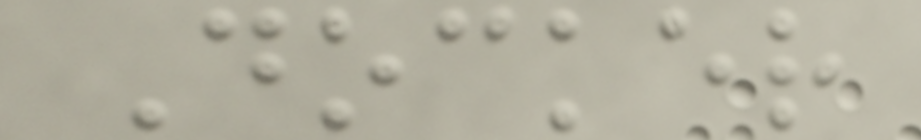Docker
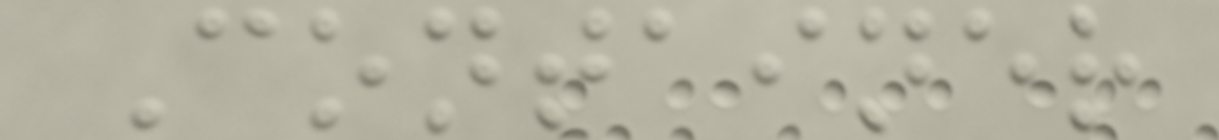Container
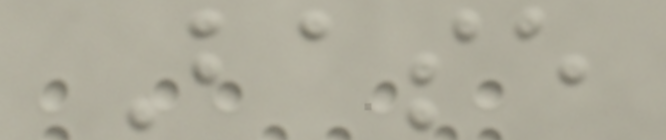Base
